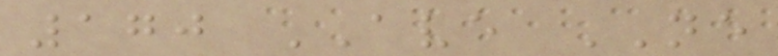170 AVE NE
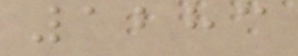1283
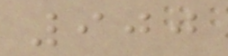900
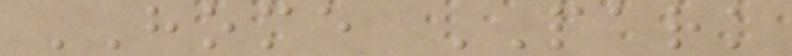HOME PARK
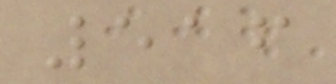516
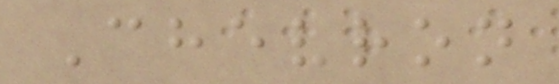Chevron
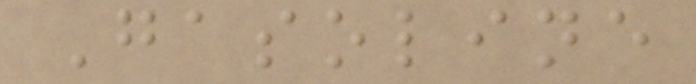Gasoline
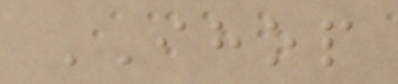IHOP
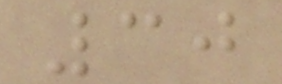30
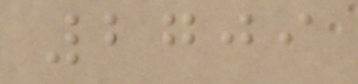2709
